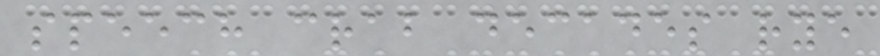speech crab decades rye
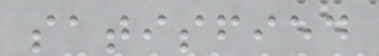satisfied
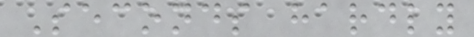Seconds hardly
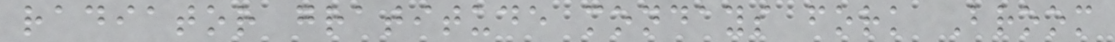radiator gratitude mondays fork Broom
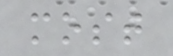most
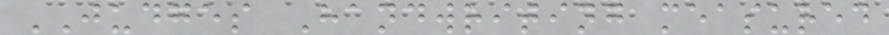JUDGES Handwriting measured
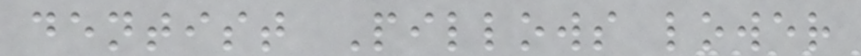dentist Pillows lower
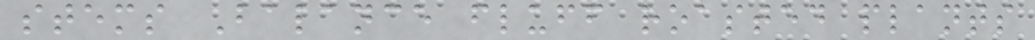stems Balance fluff roasted plants
